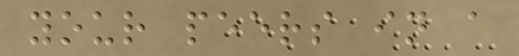your peers in a
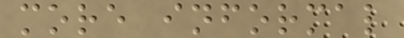more informal
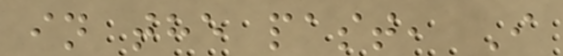in the past, I
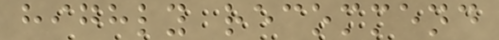highly recommend
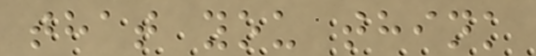that you think
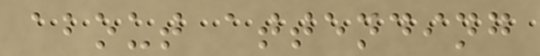about attending
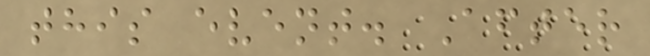this event. After
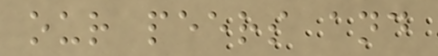our peers and
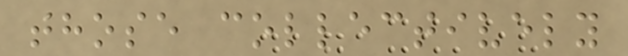those collectively
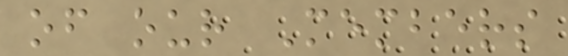of our Members
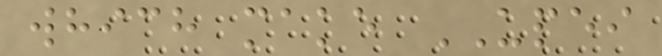which make UPEI
